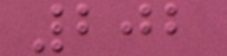202
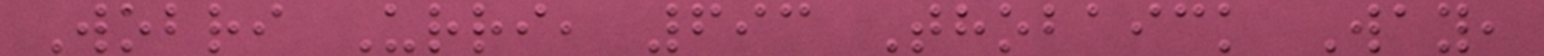Wobri Urri, 693 Thobaick Way,
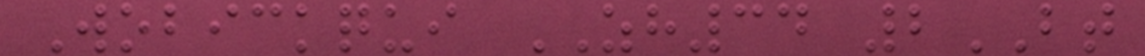Wobickqui ZH34 2BT
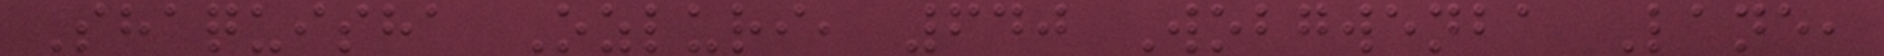Shaquisha Ozluri, 640 Wobgwenba Lane,
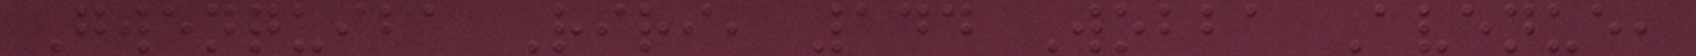Gwenquiba Riri, 144 Wobba Avenue,
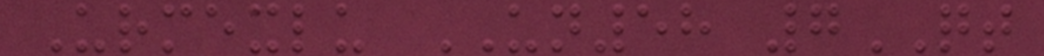Urmexlu UN58 7QT
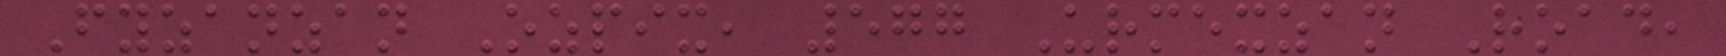Fyzanzan Ozpix, 577 Urmexzan Road,
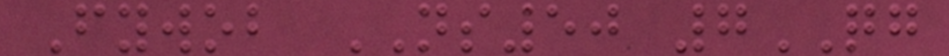Fywob NS50 7QG
